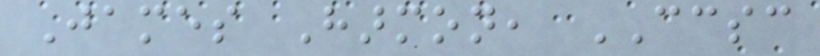James Harmon, CCSC
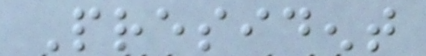President
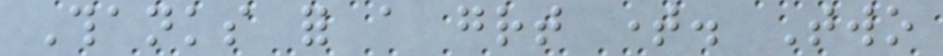Thanks for a great time. Two
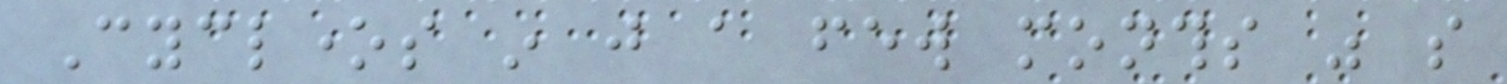Cyclones in just a few months was so
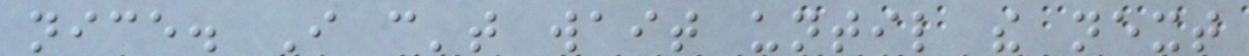nice. I can't wait until the next
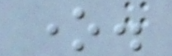one.
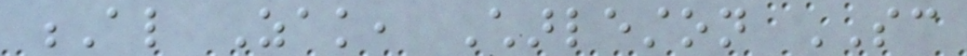Al Zak, Charleston SC
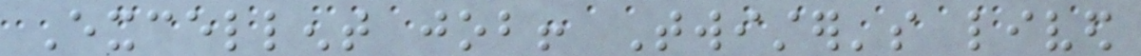Excellent job! Twister's lived
